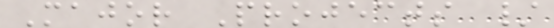Major Projects /
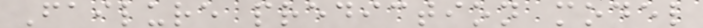Failure prediction model
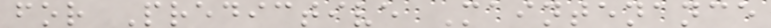for Predictive Maintenance
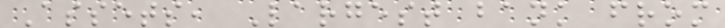Assets, Largest bank from
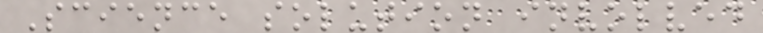Science solution involved
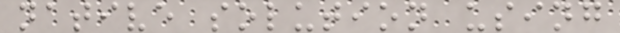native solution using
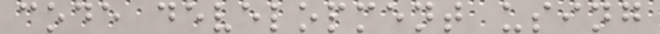code development using
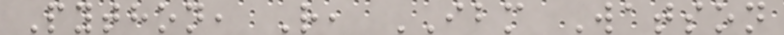Python, R, IBM Watson
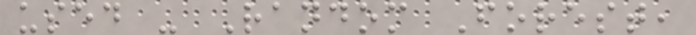used - Random Forest,
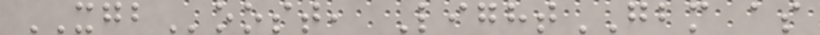XGBoost, LightGBM as
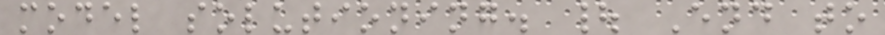model solutioning. | End to
